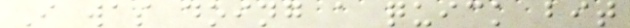I was doing a quick bit
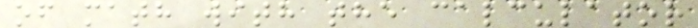of math with the calculator
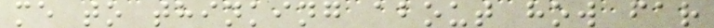me to thinking about how far
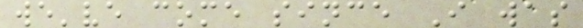we've come since I was
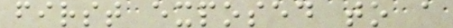first exposed to a
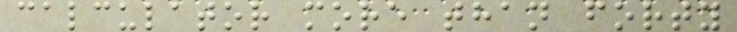calculator more than forty
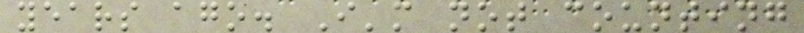years ago. I'm not counting
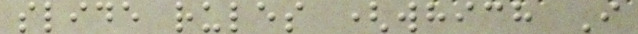slide rules (which I
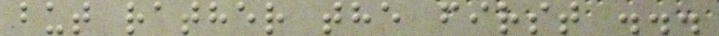but rather the first ...
